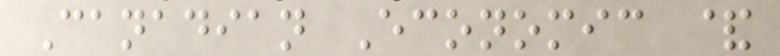Canadian Economic &
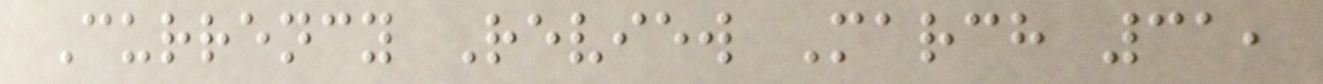Currency Review March 31,
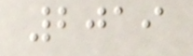2019
